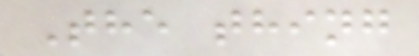The thing
